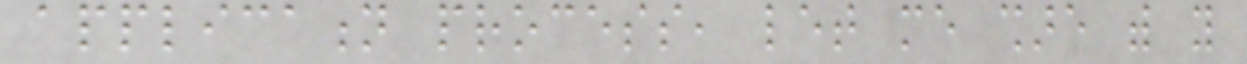application process, let me share with you
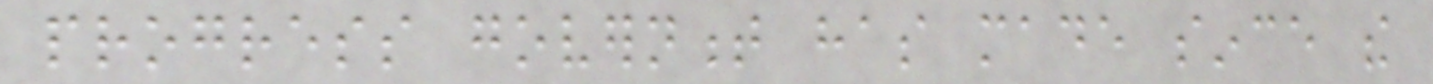progress government has made since the
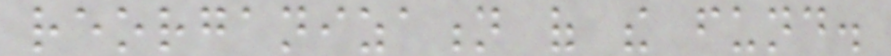reorganization of the fund.
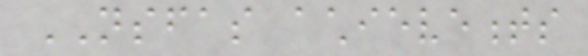NSFAS achievements
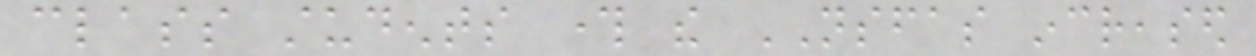class students through the NSFAS increased
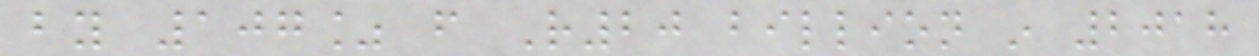by 107% from R20 billion in 2018
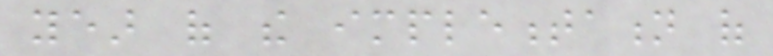year of the implementation of
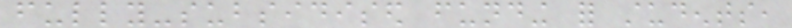fully-subsidised funding for students,
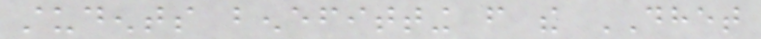students benefitting from the DHET
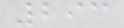293
